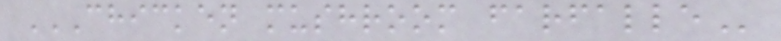CHICKEN MUSHROOM FARFALLE
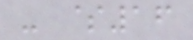- $16
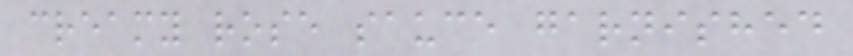creamy rose sauce garnished
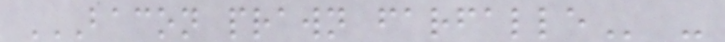BACON PRAWN FARFALLE -
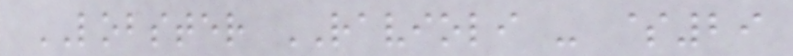LOBSTER RAVIOLI - $29
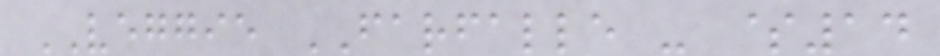VEGGIE FARFALLE - $14
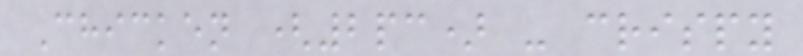Chicken (2pc) - crispy
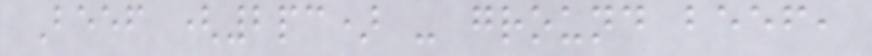Beef (2pc) - ground beef,
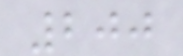200
